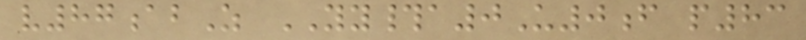v87abZ YY#a0U0f p83
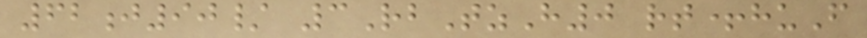62j90/ 3RbTzH0 rt+huF
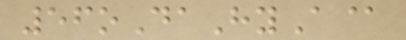56oDaHyA@
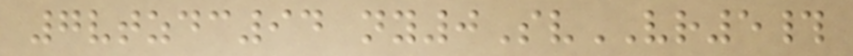7vtzdc94 ny0SvVR5#
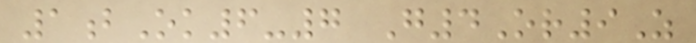1bOk6-7 G4Or9Z
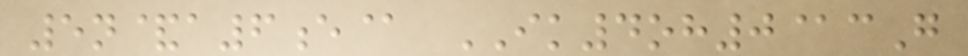5n&a6e@ IK4oh0@cG
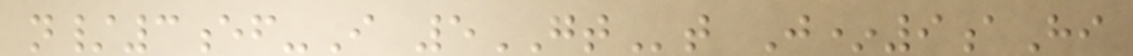n/3ef-I 5GTt J*9aHi
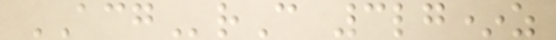ACGrC 3lg*z
